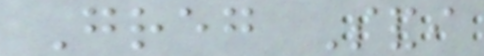Greg Sandi
